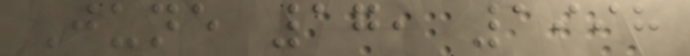June 17, 1998
